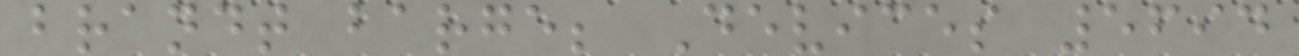brandt barge; Devices 5694
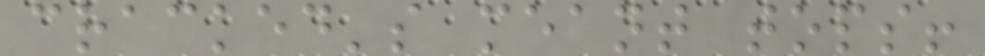cracked's meant tops!
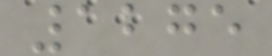1275
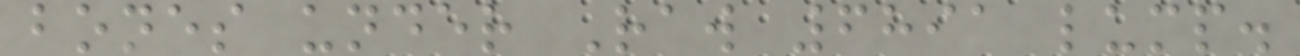bones under Raw 6891 lump.
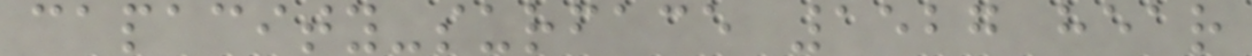capacity-surface 1527 hear
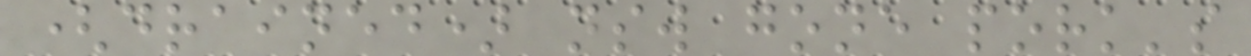(drained) nsw gone pork's
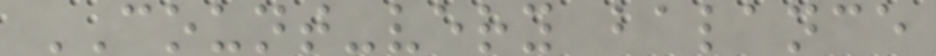COUNT-very balance
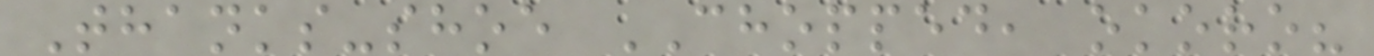Thanks-shoe CHOPPED, okoro?
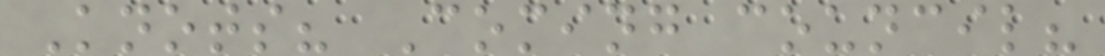Knots? Coming council?
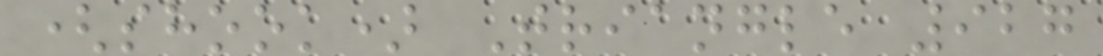(shook) Triangle 927
